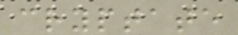cryptate
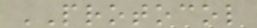PROTOCOL
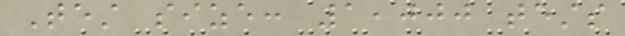Test size: 1,000 tests
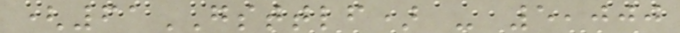(61GSTTLF) - 5,000
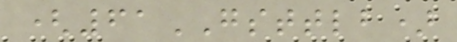(61GSTTLB)
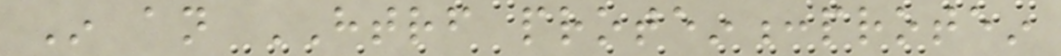In an HTRF protein:protein
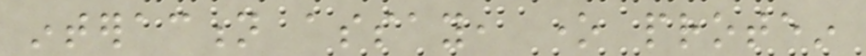interaction assay, one protein
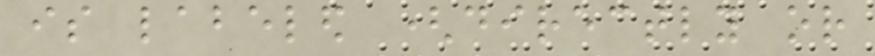is labeled (directly or
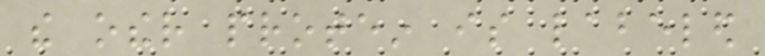the other protein is labeled
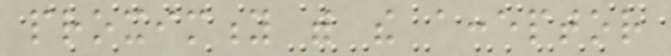proximity with the acceptor
